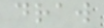draw
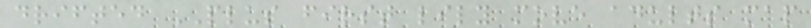drifted PLUS first lily move adults map
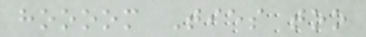hoooom Ties too
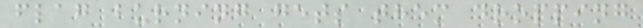flag burning gets them dropping
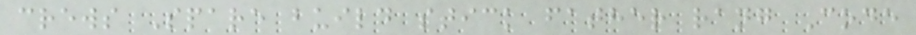crews Spare build stick father rang Code
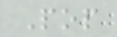Pop
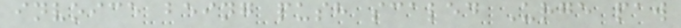invoice being push scaled Urge paw
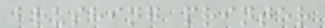brushing printer
